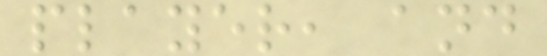player, and
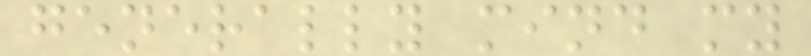generally mind my
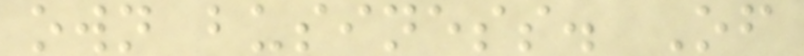own business. Of
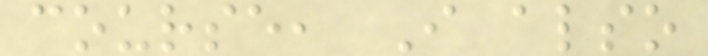course, I also
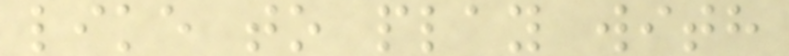like to play with
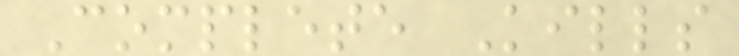Complete Kills
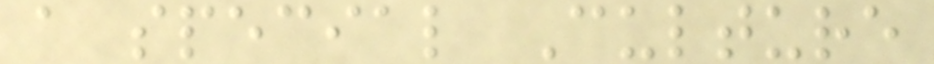a special Culture
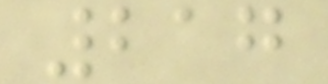217
